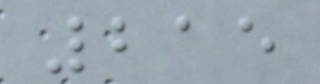215
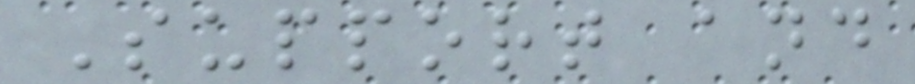Support and
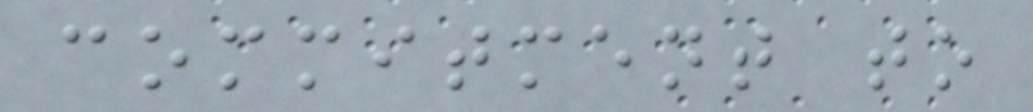commitment to
